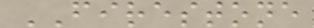FIRESTONE
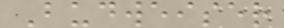Budweiser
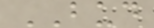BUD
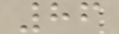86
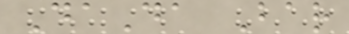DaDa Bar
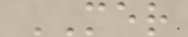MER
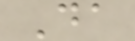Da
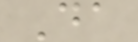Da
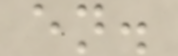en.
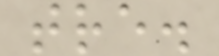tre.
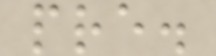pre.
